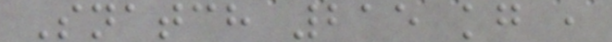Snatch 215 kg ,
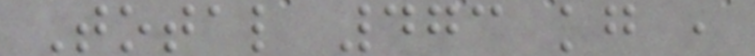Total 473 kg ,
